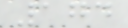174
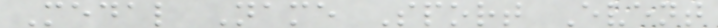Medal Name Sport Event
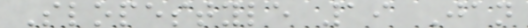Slopestyle 19 Jan
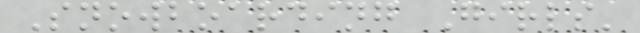Snowboarding Girls'
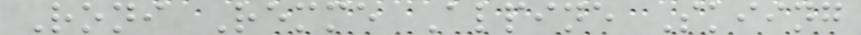Roni Remme Alpine Skiing
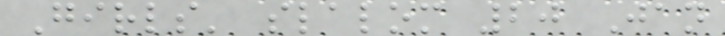Girls' slalom 20 Jan
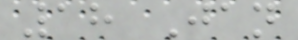18 Jan
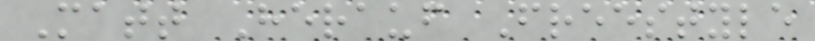Matt Herauf Freestyle
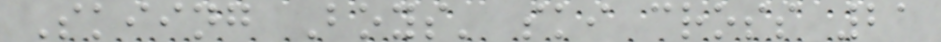Skiing Boys' ski cross 21
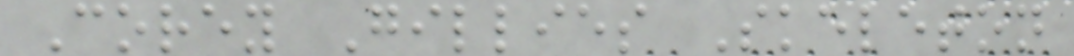Corey Gillies Skeleton
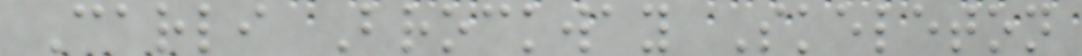Carli Brockway Skeleton
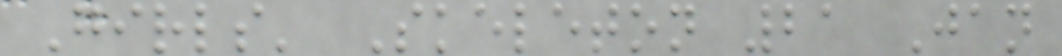Girls' Skeleton 21 Jan
